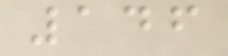146
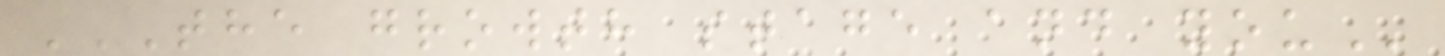THE GROWTH STAGE AND YOU
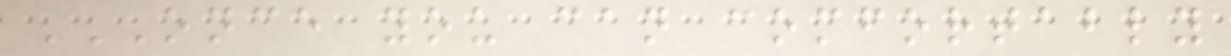ONCE YOU CAN COMFORTABLY
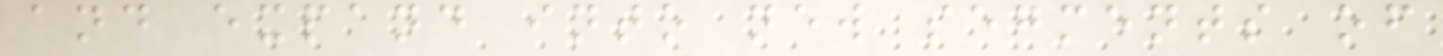and expand into new segments of
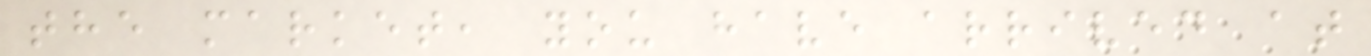the market, you have arrived at
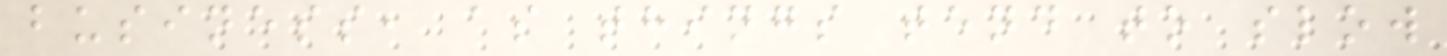business, as things tend to slow
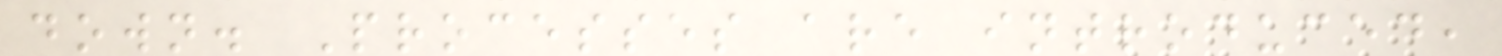down. Processes are introduced,
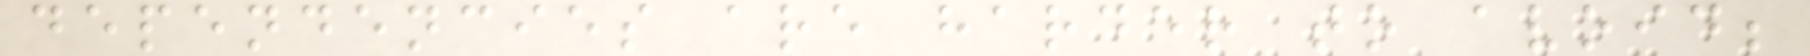dependencies are harder to avoid;
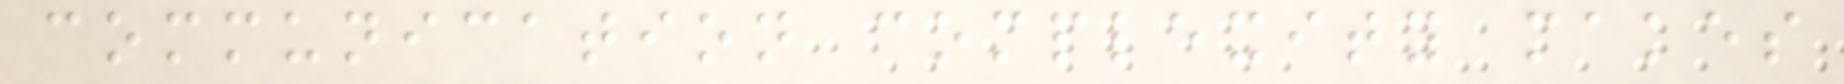communication complexity makes
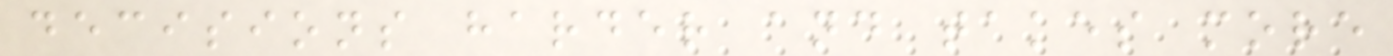decisions harder and takes more
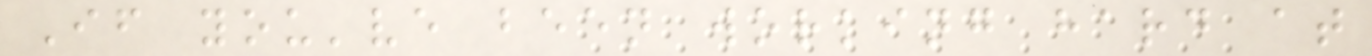If you've been working hard at
